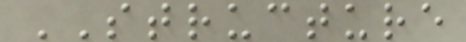STRUCTURE
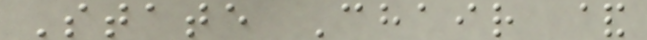State Chair &
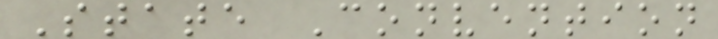State Convention
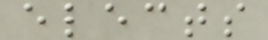elects
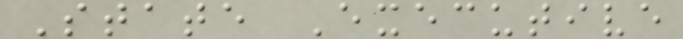State Executive
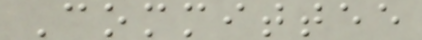Committee
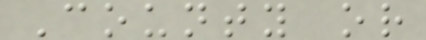County or
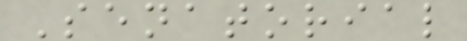Senatorial
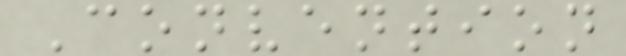Convention
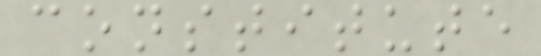constitute
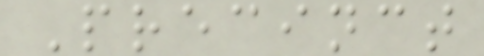Precinct
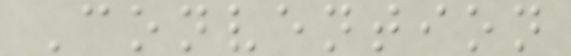Convention
